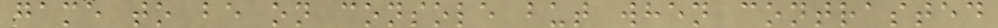game to be on console but when contrasted
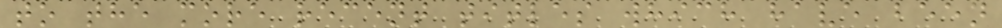to the more recent titles which have been
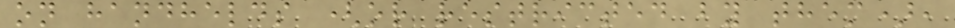on handhelds (or restricted by them),
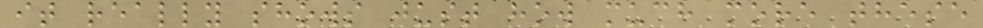it really shows just how much more these
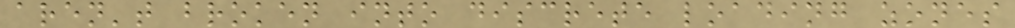aren't broken into discrete loading zones
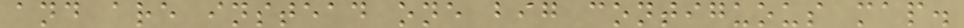and are instead one big contiguous map.
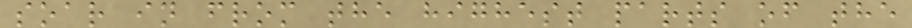soar in from the highest parts of the
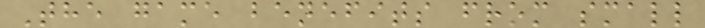The game benefits from small
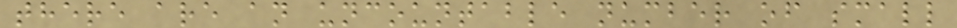there are an uncountable number of small
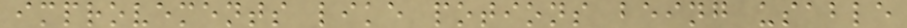improvements like potions being usable
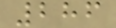286
